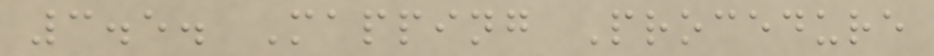3.5. Mapping Procedure
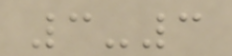3-3
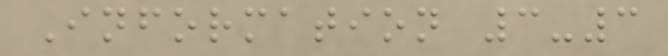Information 3-3
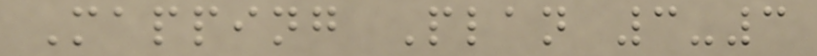Mapping Plan 3-3
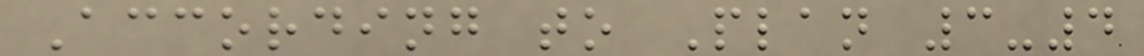According to Plan 3-4
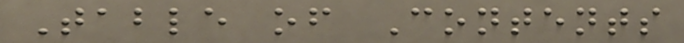Table of Contents
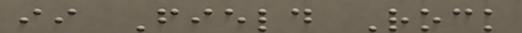ii Field Rock
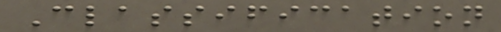Classification
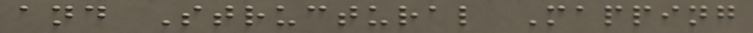and Structural Mapping
